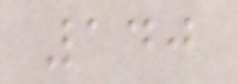140
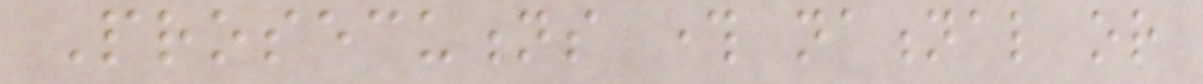Prosecutions through national or
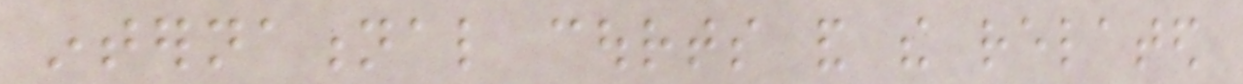international courts and the related
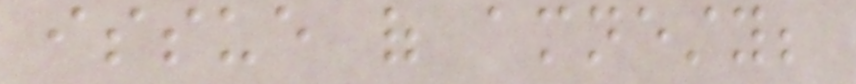issue of amnesty;
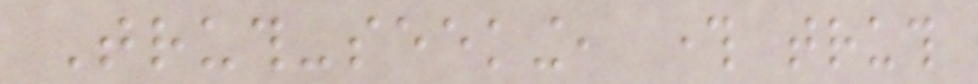Truth-seeking, through truth
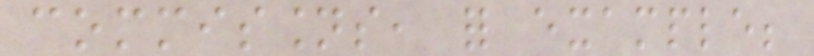commissions, for example;
